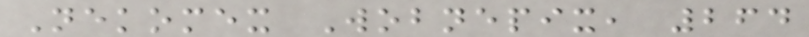Nekomex Wobnepix, 264
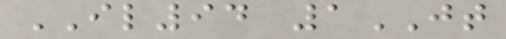IL94 1JT
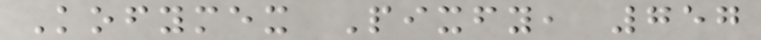Kofymex Pixfy, 757
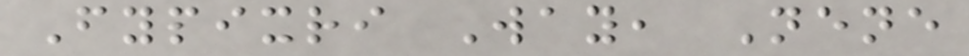Fypixri Way, Nene
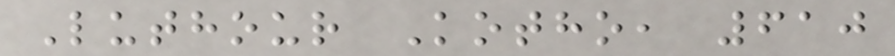Luthour Kotho, 610
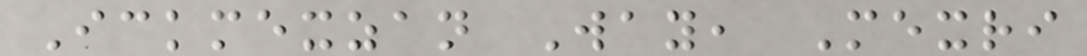Ickmexzan Way, Mexri
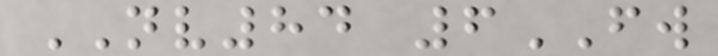NV84 6FW
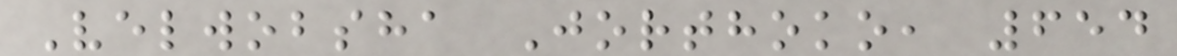Velwobsha Jorthoko, 654
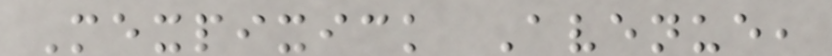Mexpixick Avenue,
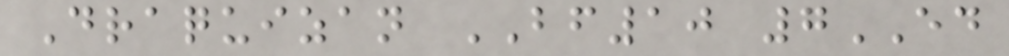Draquizan BF10 7ED
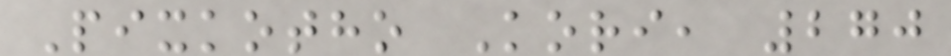Pixkotho Kori, 270
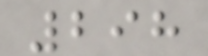298
